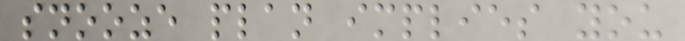snooze plan implies you
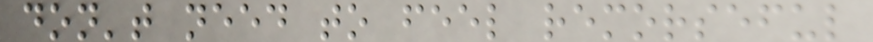don't need to feel remorseful
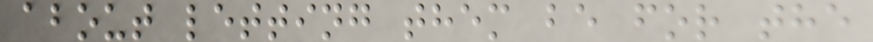about letting them be for the
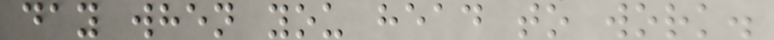day when you head to work.
